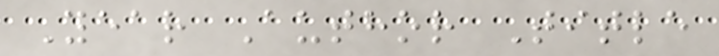Year Author Title
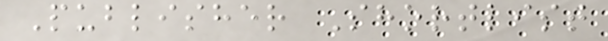Publisher Shortlist
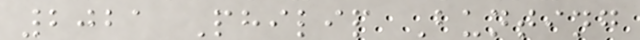2021 Philip Bunting
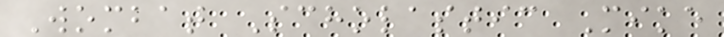Wombat Scholastic Mike
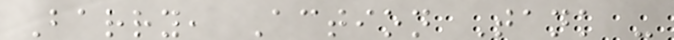Barry, Action Tank -
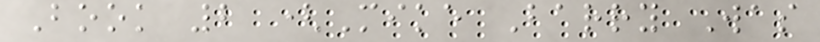Book 2 (Mike Barry Was
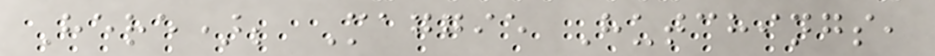Here); Maggie Hutchings,
